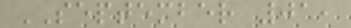SEPTEMBER 01,
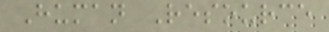Human Resource
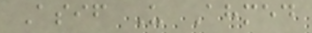Asif U Ahmed
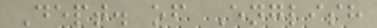Dept. of English
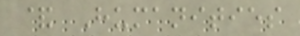& Humanities
